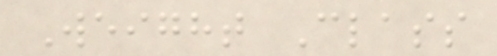Weight Class
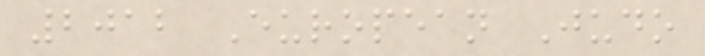2012 European Judo
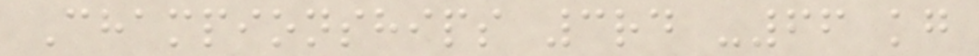Championships 3rd -66 kg
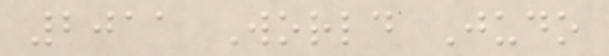2011 World Judo
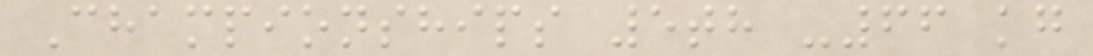Championships 5th -66 kg
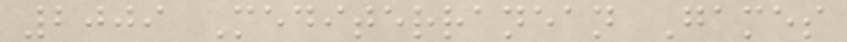2009 Mediterranean Games
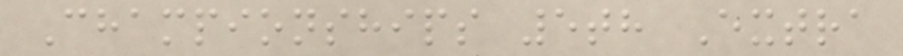Championships 5th Extra
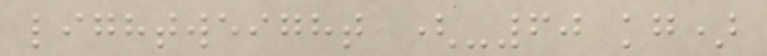lightweight (-60 kg)
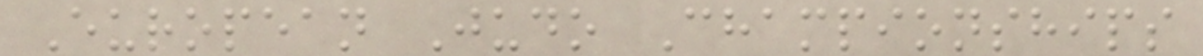European Judo Championships
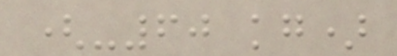(-60 kg)
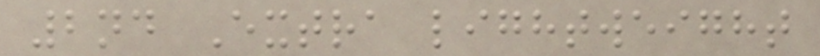2nd Extra lightweight
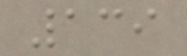139
